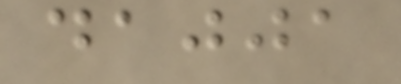dajja
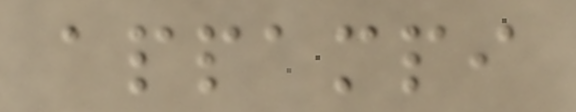appampi
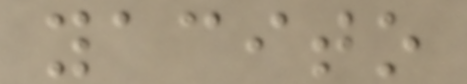yacito
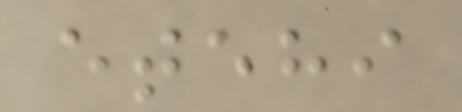etehi
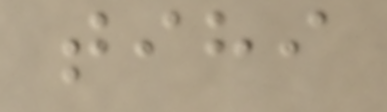tihi
